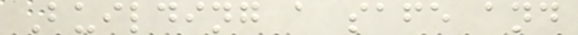Building a safe and
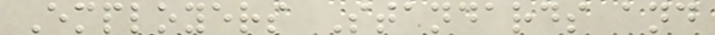Employers Standards and
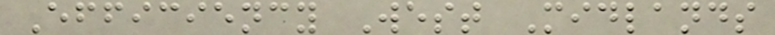Efficiency West Midlands
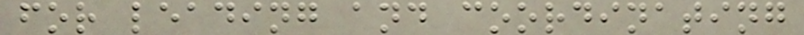for leading and coordinating
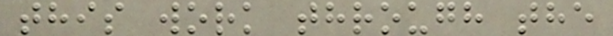this work through the
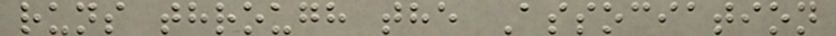runs through the Association
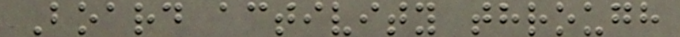Board activity through
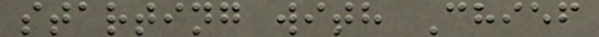starting with Chief
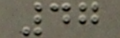47
